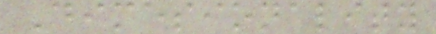Dimesionality
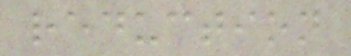reduction
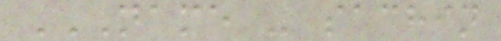NAME - SACHIN
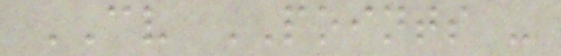CV POINTS -
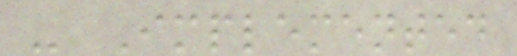- Implemented
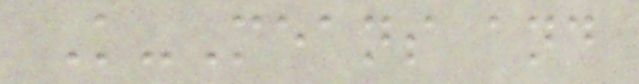K-Means and
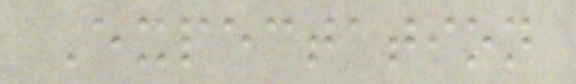Expectation
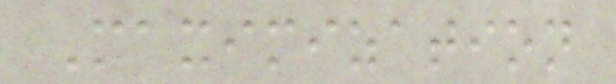Maximization
